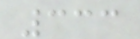333
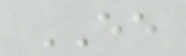EE
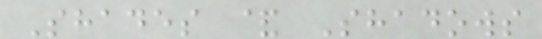Shades & Shadows
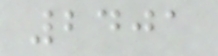2401
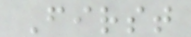First
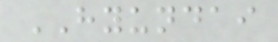HYUNDAI
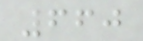660
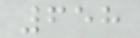658
